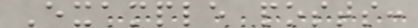Example posts:
